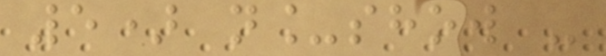5) n_show -
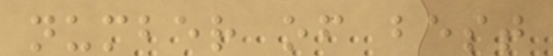number of best
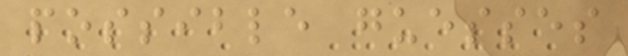possible guesses
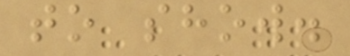to show.
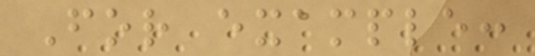For example:
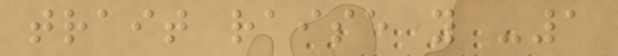trait raise y -1
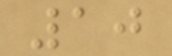10
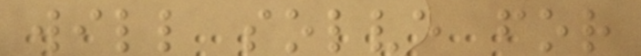will solve for
